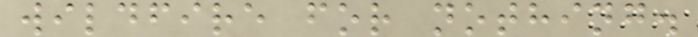wildfire for nothing.
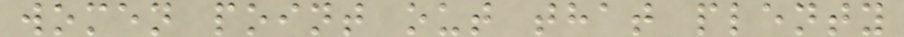women point out that plenty
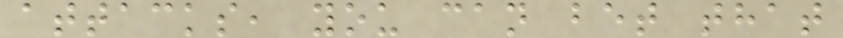attacks, you can bet that
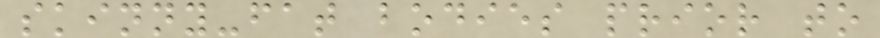skinny-fat bodies prior to
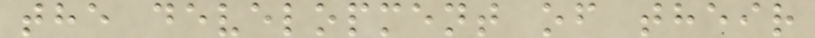the development of their
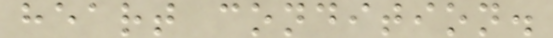heart condition.
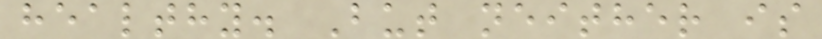healthy. But neither is
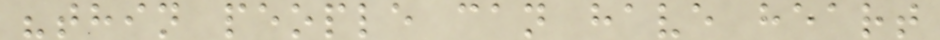"thin people can have heart
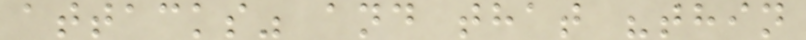attacks" and that "thin
